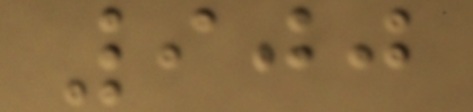900
